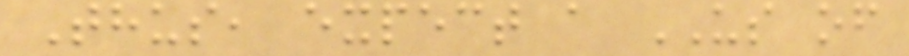Thus, expect a US of
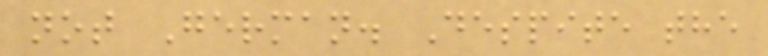not German. Despite the
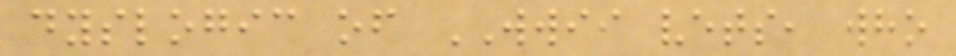dyslogic of WWII vets, who
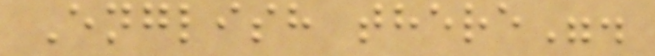English there".
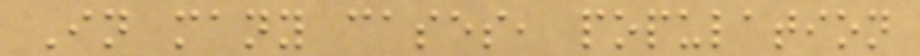In many cases, population
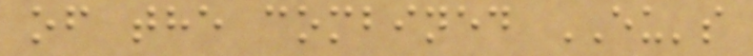of the combined EU's
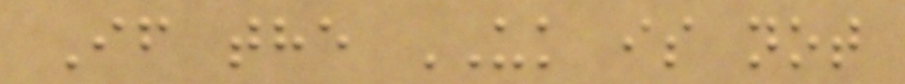If the UK is not
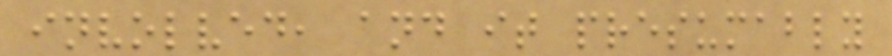involved, and it presumably
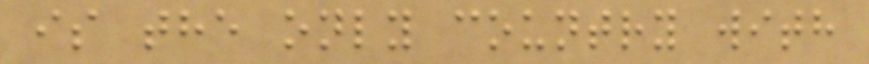is the only country with
